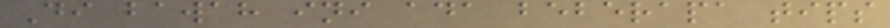Di bawah ini ada beberapa tips
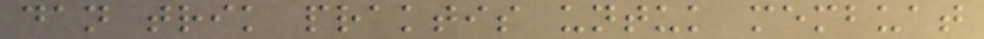dan trik praktis untuk membuat
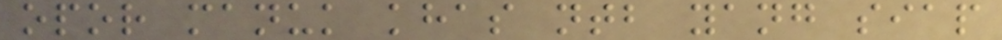opor manuk khas ntb yang siap
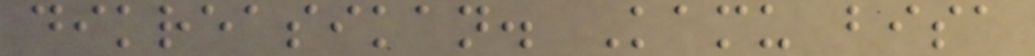dikreasikan. Kamu bisa
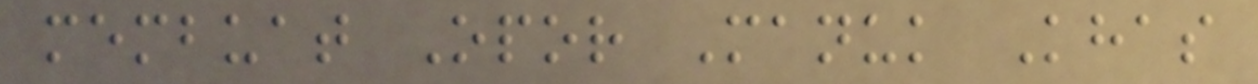membuat Opor Manuk Khas
